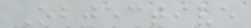Objective
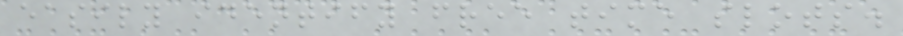easily identify free time slots.
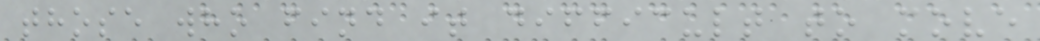those who find it difficult to move
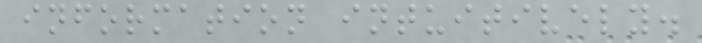information intuitively.
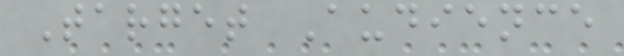Target Audience
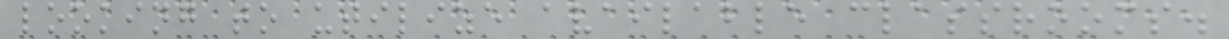looking to utilize available classrooms.
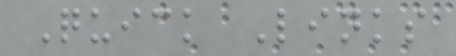Quick Links
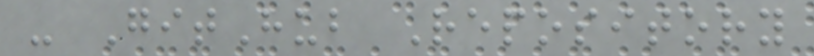- GitHub Repository
